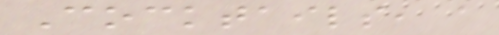Cocktails, a
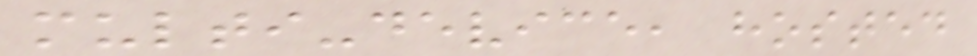multi-device, hosted
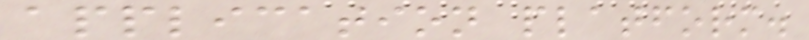application platform.
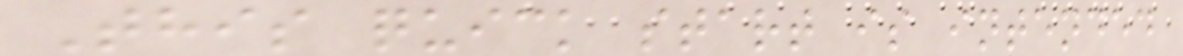This quick start is intended
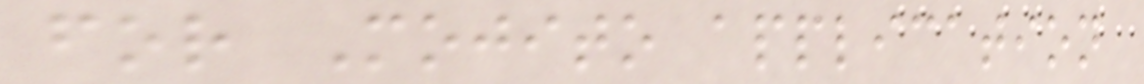for Mojito application
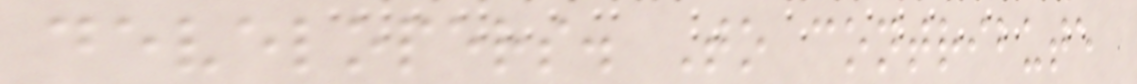developers. To contribute
